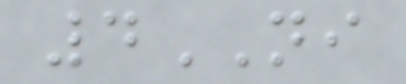4NI
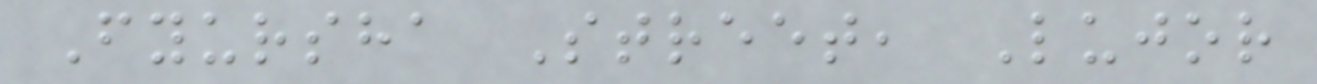Fyursha Street, Lujor
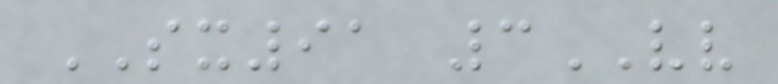SX91 3VV
